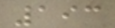193
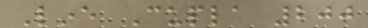Line Cupla 200
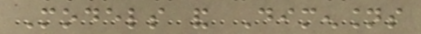Models and Dimensions
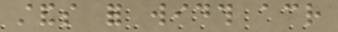stands for width across
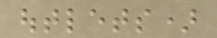outlets)
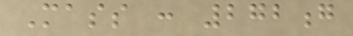Mass : 272g
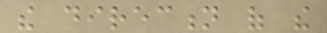the direction of the
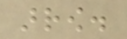arrow.
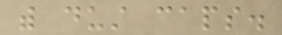with dust caps.
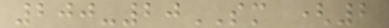200-20SM (2
